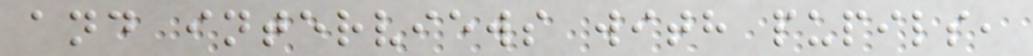and interviews with pupils,
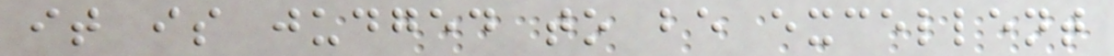it is judged to be excellent
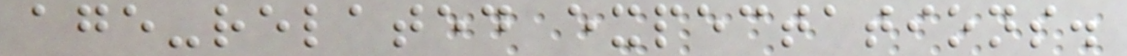age-related expectations.
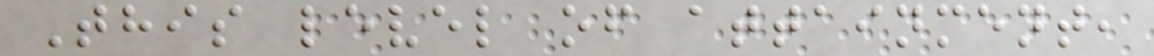This level of attainment,
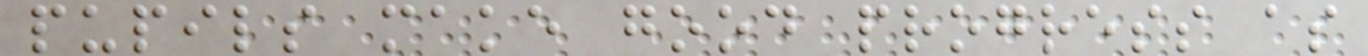pupils make good progress as
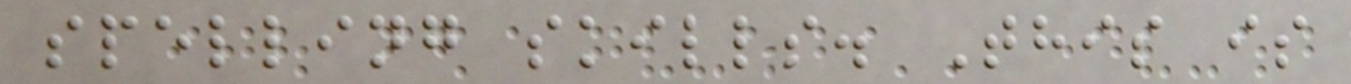spelling skills. This is
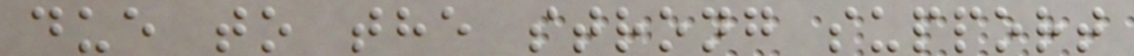due to the strong support
